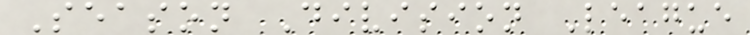Season Division League
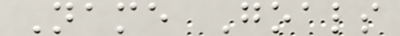Name Goals
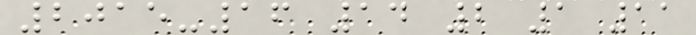2015-16 14 2 1 11
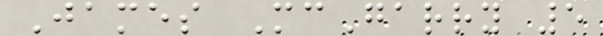James McGarry 5
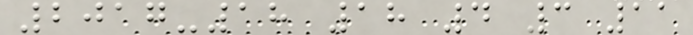2017-18 18 4 3 11
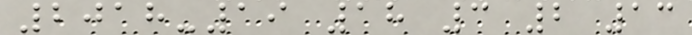2018-19 18 3 2 13
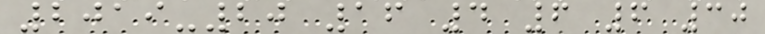2019-20 16 4 6 6 30
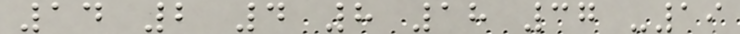14 2 4 8 18 37 -19
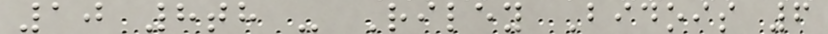10 8th - Riley Bidois 6
